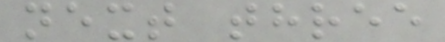next three
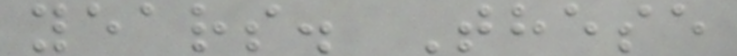years. These
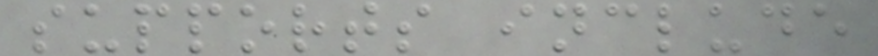supports include
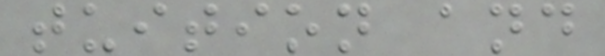tuition and
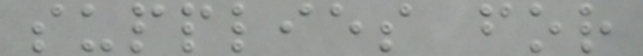supplies for
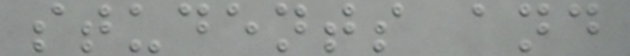students and
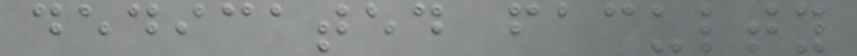dedicated faculty
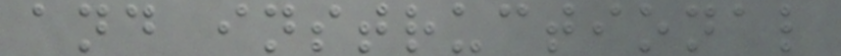and instructional
